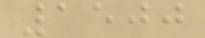1500
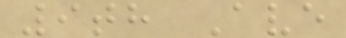9th Ave
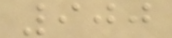900
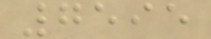7595
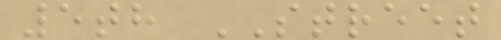5th STREET
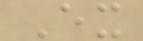Ex
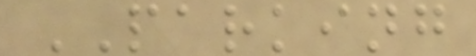PARKING
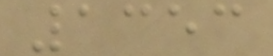1353
